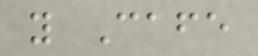y Cafe
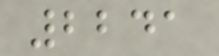2241
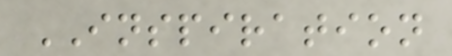INSPIRATION
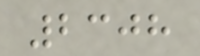2308
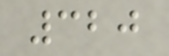320
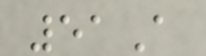51A
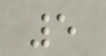5
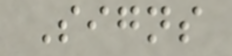Signs
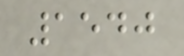1540
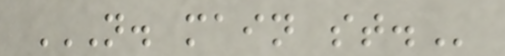N. MAIN ST.
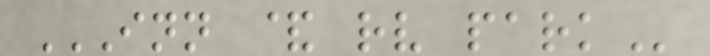INN & RV PARK
